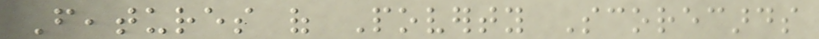Features of Poverty Scorecards
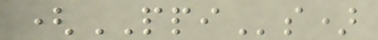(PPIs)
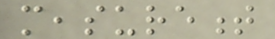measurement
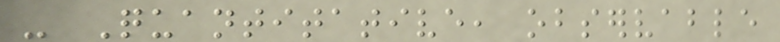- Quantitative, observable
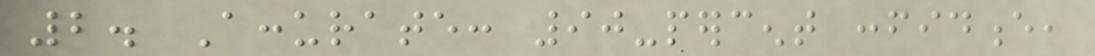2. Accurate: 90-percent confidence,
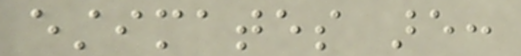estimates are:
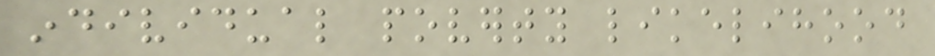individual poverty likelihood
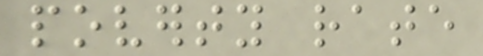poverty rate
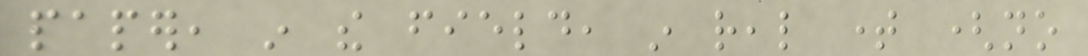paper, in the field, in real time (no
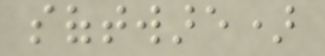software)
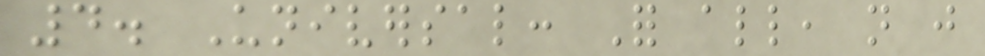4. Universal: For all, not just
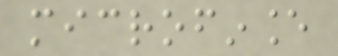microfinance
